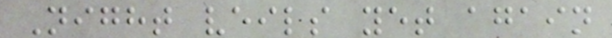Night veils yet again
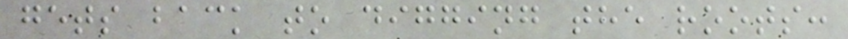gets back to digging the roots:
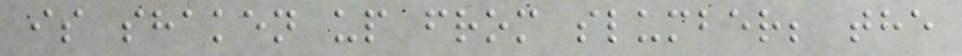is shaken up from slumber; the
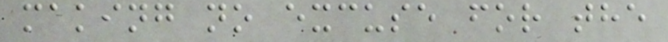making no excuse for the
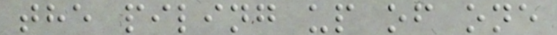the piling up of one
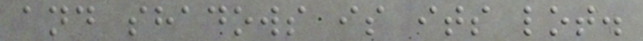and shadows is its lot.
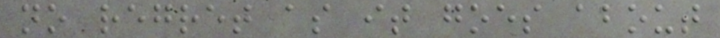no regret as it goes about
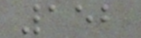152
